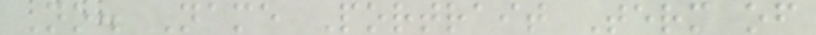No. Name Portrait Term of
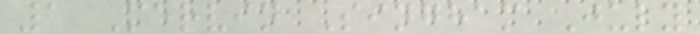1 Mervin Singham July
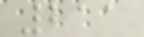211
